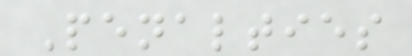Penalties
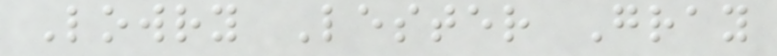Lowry Lester Gray
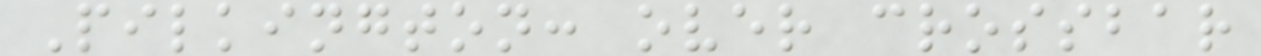Pilkington: over crossbar
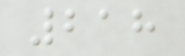218
